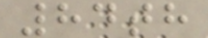84th
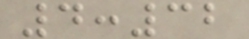4:32
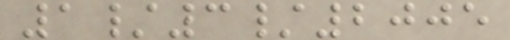1/3/2005
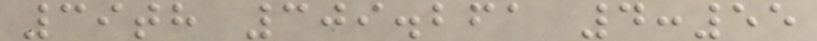39th 309.261 4:55
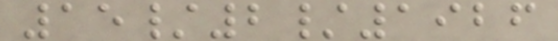15/2/1926
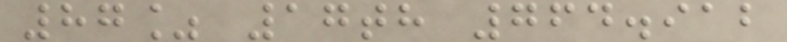87% 17th 764.912
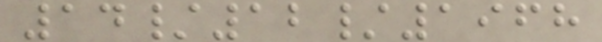14/12/1968
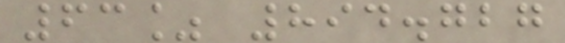63% 894.727
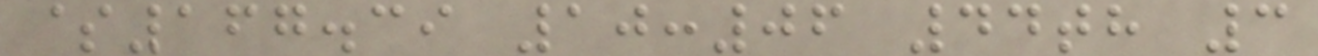$167.39 10:06 44th 3
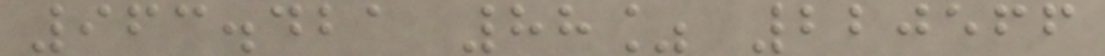963.421 88% 220566
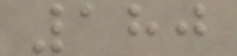180
